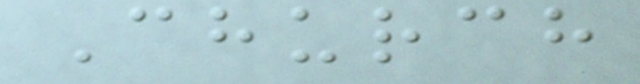Church
